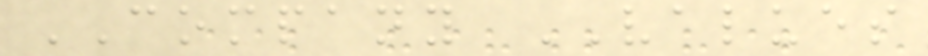COMPANY VALUES
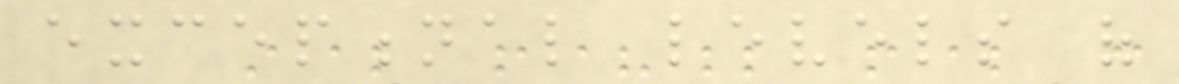exceptional levels of
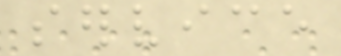service
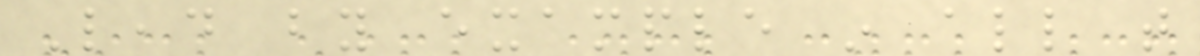Lead by example in all that
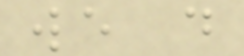we do
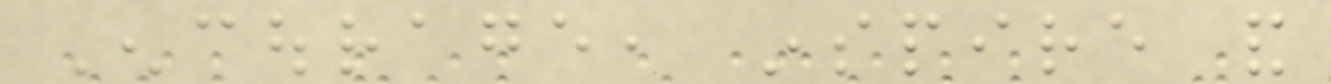Encourage, inspire and
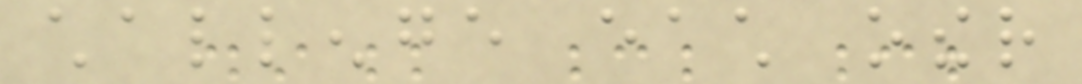challenge each other
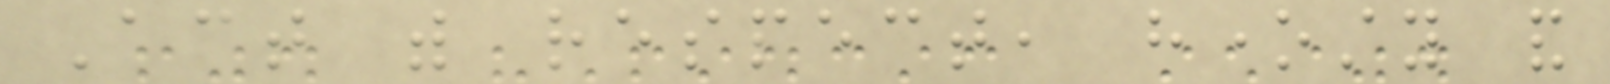Act with respect, honesty and
